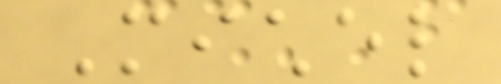Michel
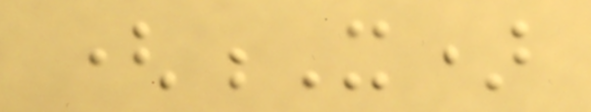(X)
